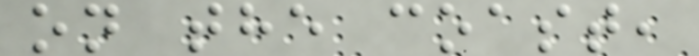on the coast,
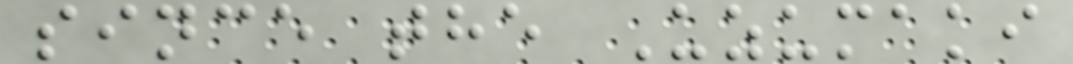since the Uzumaki
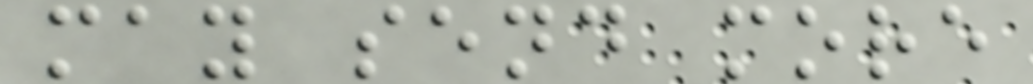may send more
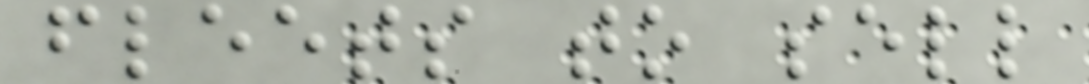fleets to sell
